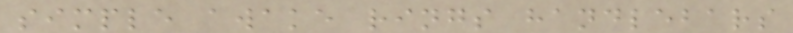simple awake rings handlebars
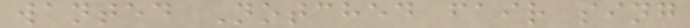wanted Notched fair sing
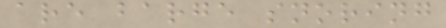are barge snoring
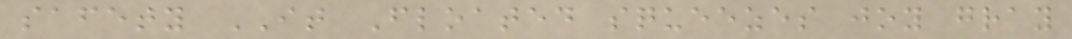safety IT Floated squeezes joy gray
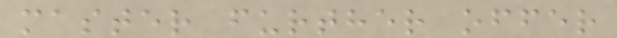master further offer
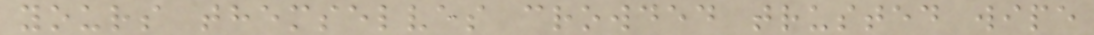yours themselves crowded trusted wipe
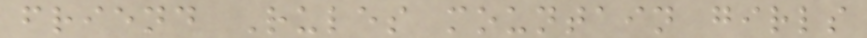friend Rules mountain girls
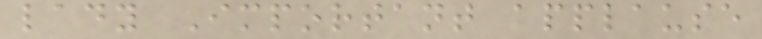lady Important applause
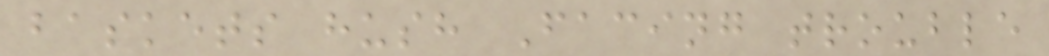baskets hush Facing trouble
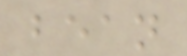bean
